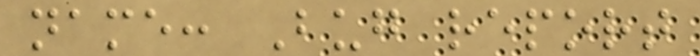name: Bug report
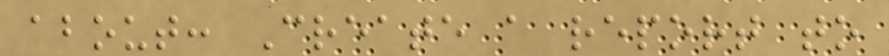about: Create a report to
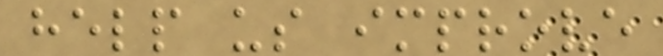help us improve
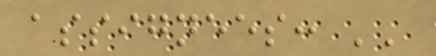assignees: ''
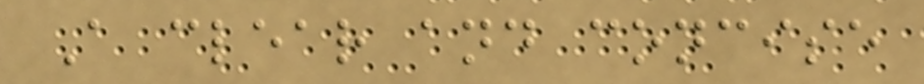A clear and concise
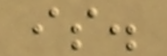is.
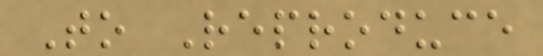To Reproduce
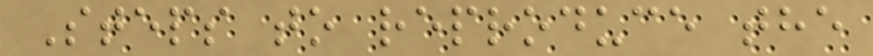Steps to reproduce the
